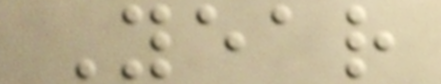Year
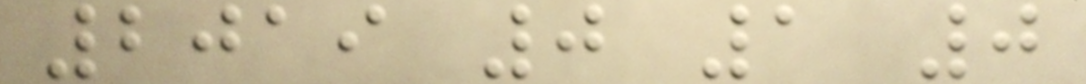2019 0 1 0
